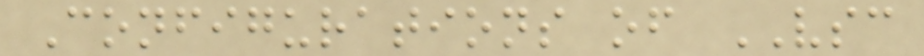Configurations of VSC
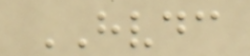HVDC
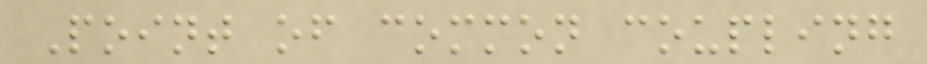Point of common coupling
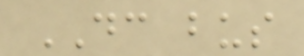DC bus
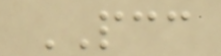PCC
